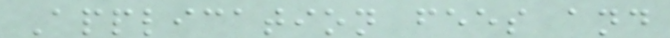Application fees and
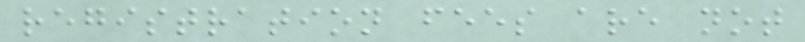registration fees are not
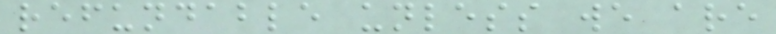refundable unless we are
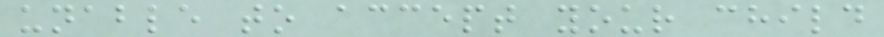unable to accept your child
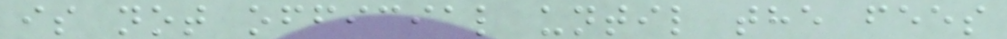is not official until the fees
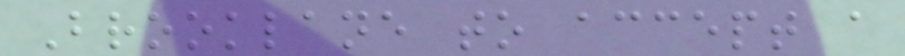Brooklane to accept a
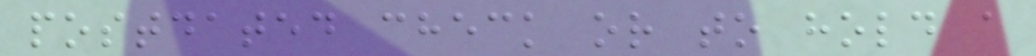postdated check or to hold a
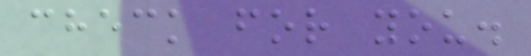check for you.
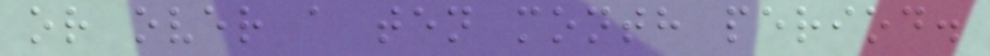or over a ten month period.
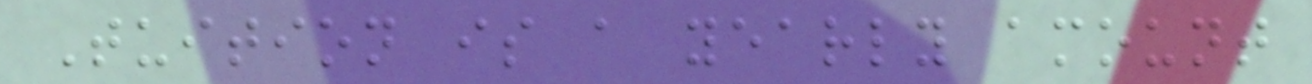Tuition is a yearly amount
